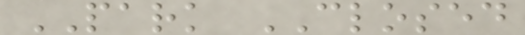PARK CLOSED
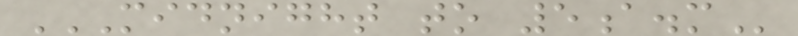MIDNIGHT TO 5A.M
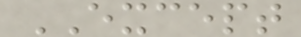EXCEPT
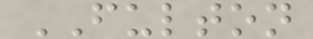FULTON
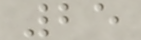25
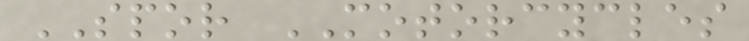SPOR MOTORCYCLES
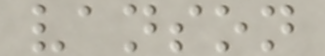vanson
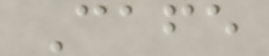Cafe
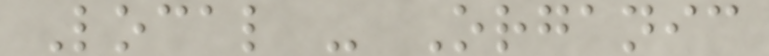Local - Organic
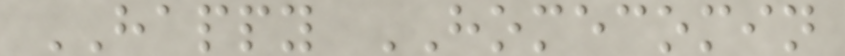HAPPY HOMECOMIN
